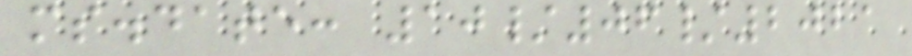ms.date: 10/06/2021
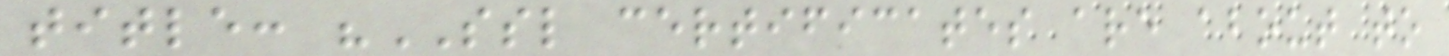title: "SSL certificates are about to
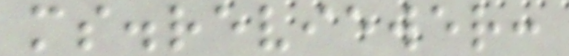ms.reviewer:
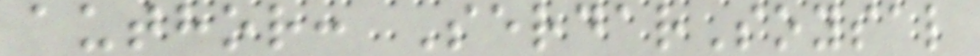author: SerdarSoysal
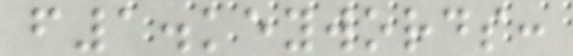f1.keywords:
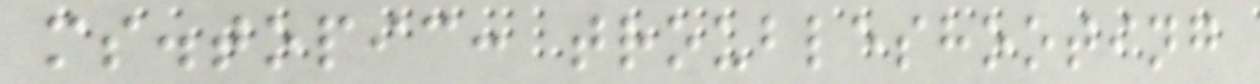ms.topic: troubleshooting
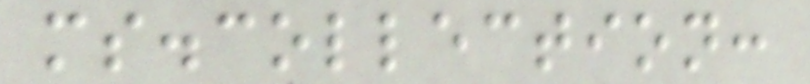ms.collection:
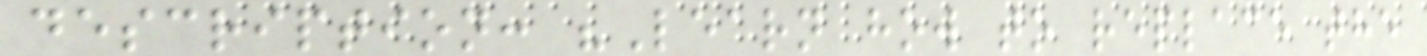description: "Learn how to replace the
